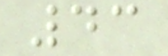43
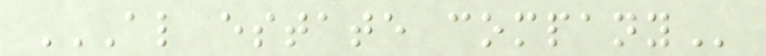AL ESTATE COMPANY
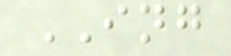ING
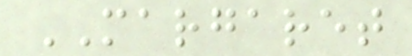MARGARET
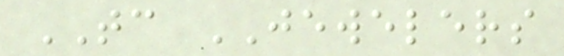TC JEWELERS
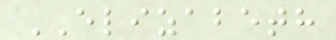ELIZABETH
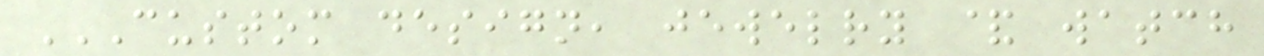CUSTOM DESIGN, JEWELRY & WATCH
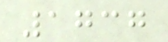1737
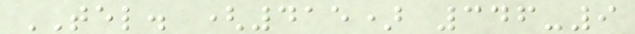TEL. (415) 346-9
